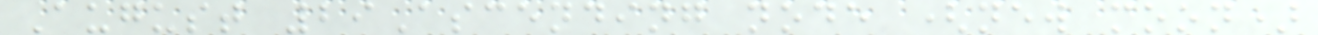August 29Ascending node (new moon)
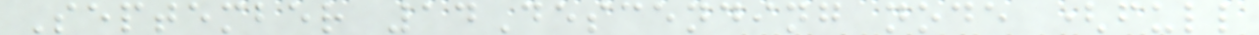September 14Descending node (full
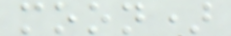moon)
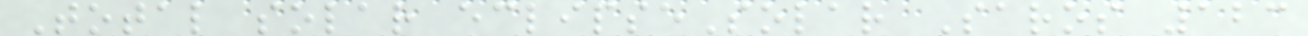Total solar eclipseSolar Saros 123
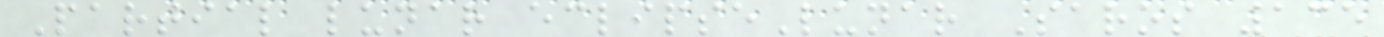Partial lunar eclipseLunar Saros 135
